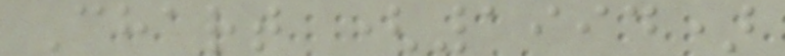Chart (1994)
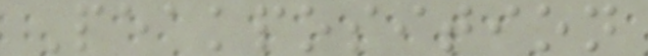Peakposition
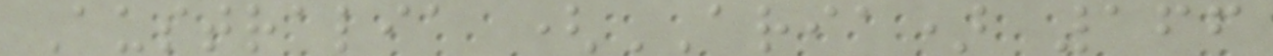Australia (ARIA) 166
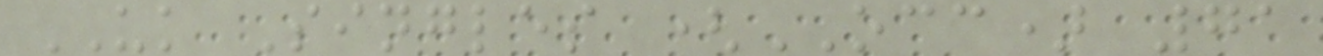UK Singles (OCC) 71
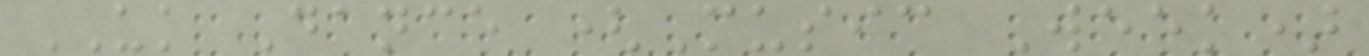UK Dance (Music Week)
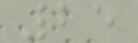25
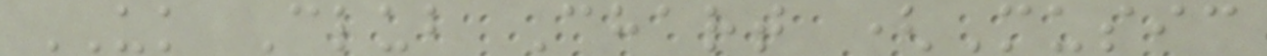UK Club Chart (Music
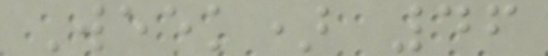Week) 46
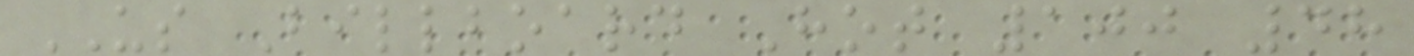US Billboard Hot 100 48
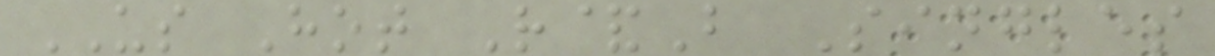US Hot R&B Singles
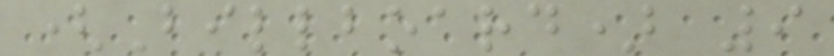(Billboard) 9
